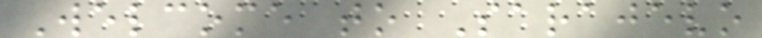Welcome to Sarajevo
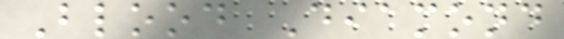Blood Diamond
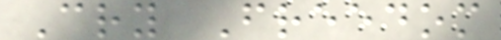Cry Freedom
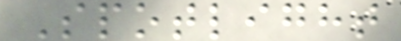Spotlight
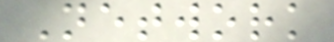Network
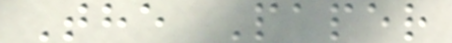The Paper
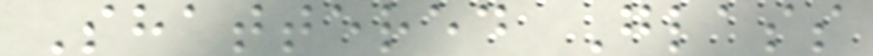Shattered Glass
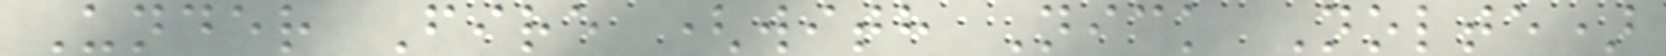Under Fire (with Nick Nolte)
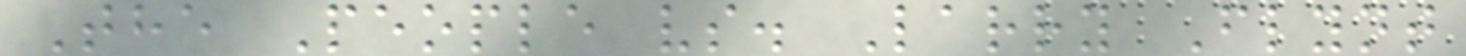The People vs. Larry Flynt
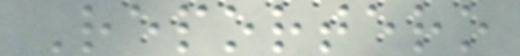Reportero
